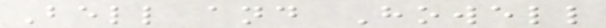Bell and Howell
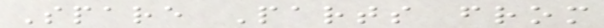Spare Parts from
